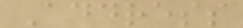Address
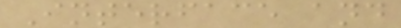Interface and
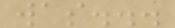was...
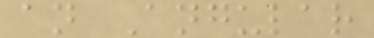an Angular
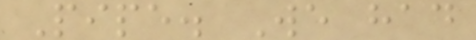Pipe. We had
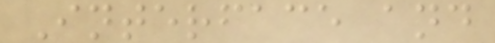Interface and
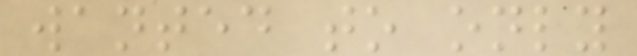wanted to only
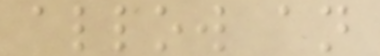allow an
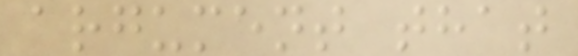argument that
